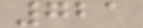721
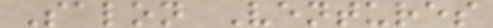Salon Ventures
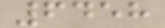6458
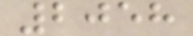2058
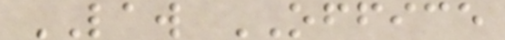LAW OFFICE
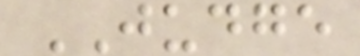JUDGE
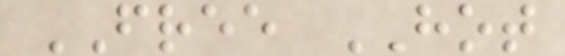FREE HOT
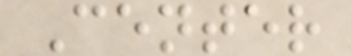Center
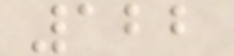122
